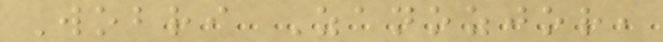Wobri Zanozjor,
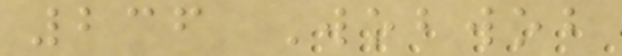236 Wobwob
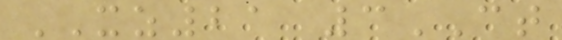XZ21 3CT
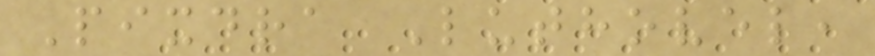Pixdra Luthovel,
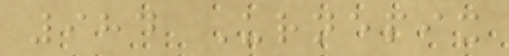984 Urnepix
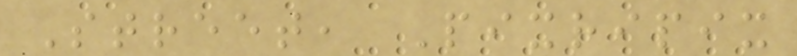Street, Pixripix
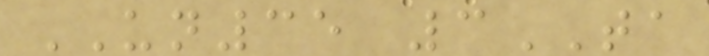UN35 3TA
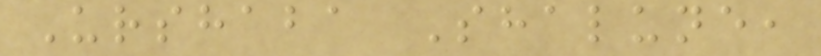Urshaba Shalune,
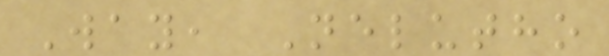Way, Nelutho
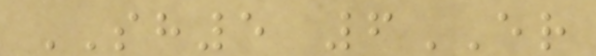SH5 6ER
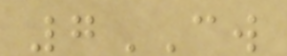7CW
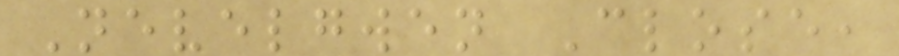Nevelgwen Close,
